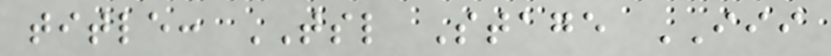title: TSL Stage III
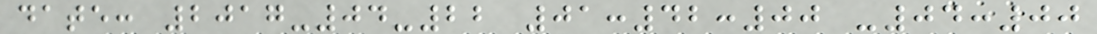date: 2017-04-22 01:42:00 -04:00
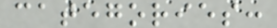categories:
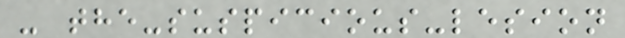- the-suspicious-lesion
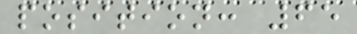position: 65
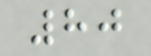80
